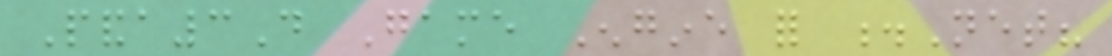Panda3D Game Engine for .Net?
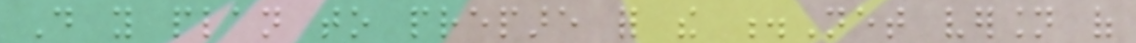Do you plan to prepare for the .Net version of
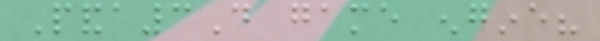Panda3D game engine?
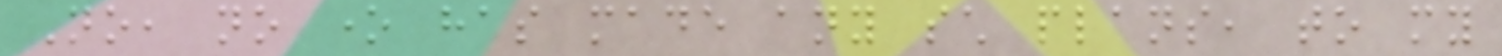No, no one has made any such plans, to my
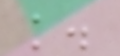knowledge.
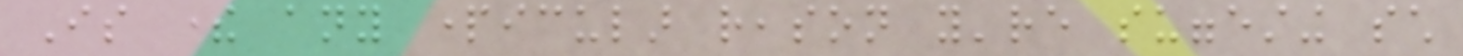Is there any particular reason you're suggesting such
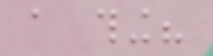a thing?
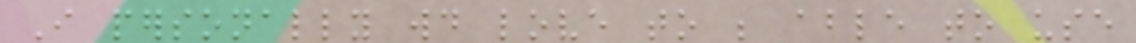I personally would love to be able to use
